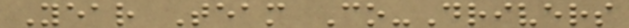Year Team Co-Drivers
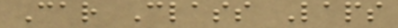Car Class Laps
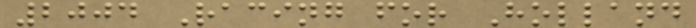2004 Racing for Holland
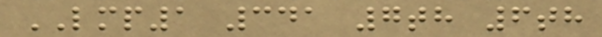LMP1 341 7th 6th
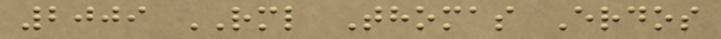2009 RML Thomas Erdos
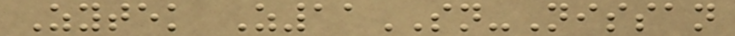Zytek Z11SN-Nissan
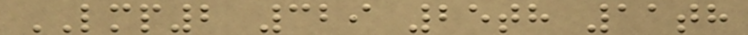LMP2 329 25th 11th
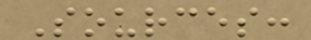Sources:
